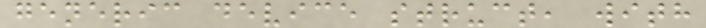generic device struct, with
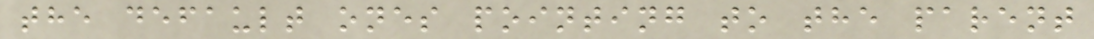the default ones pointing to the parent
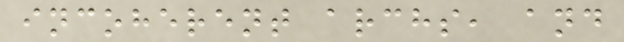incoherent archs, and
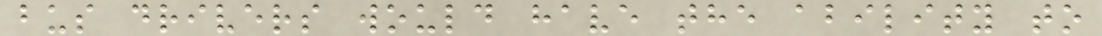bus drivers would have the ability to
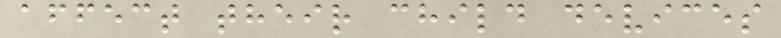affect their child devices
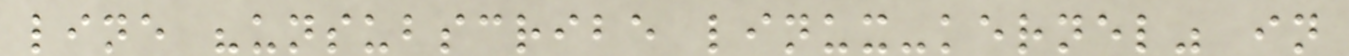line "unsubscribe linux-kernel" in
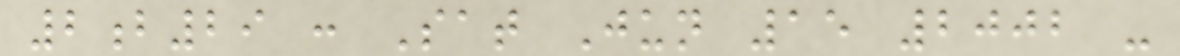2b29 : Sat Jun 15 2002 -
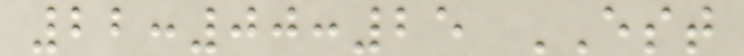22:00:25 EST
